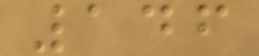146
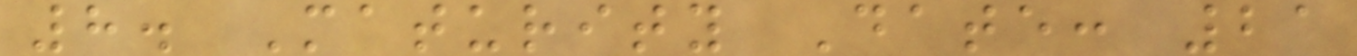8. Maturity Date: 21
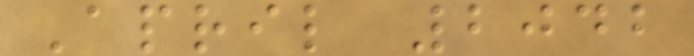April 2042
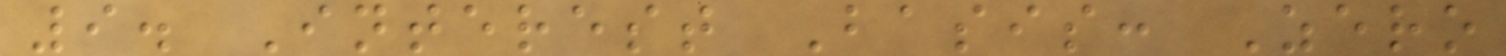9. Interest Basis: Zero
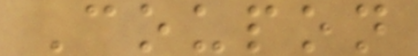Coupon
